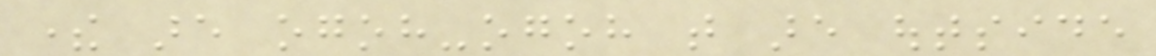there are ogoh-ogoh that are outside
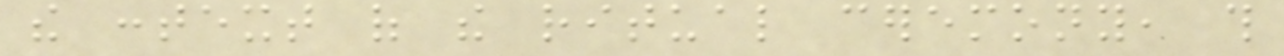the context of the ritual ceremony, this
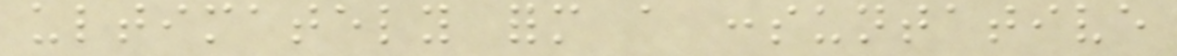ultimately form a consuntative
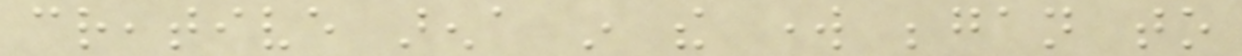creative arena in the work began to
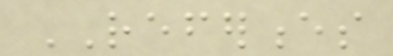REFERENCES
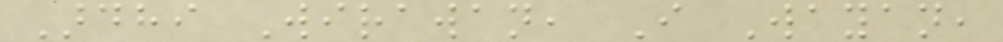Ardhi Wirawan, I Wayan,
